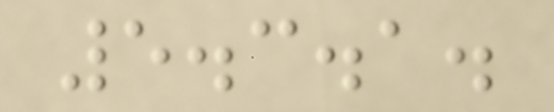5.3.1.
